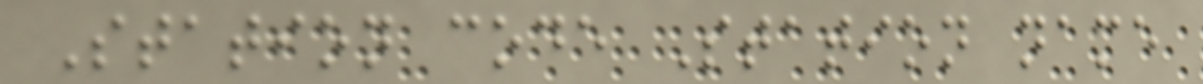Station code Station name
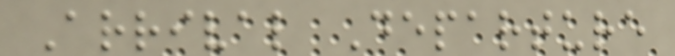Arrival Departure
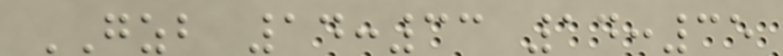GZB 14:33 14:35
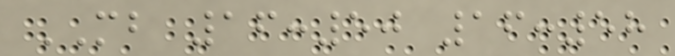MB 16:50 16:58
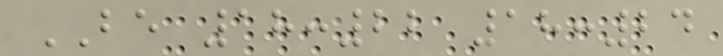BE 18:22 18:24
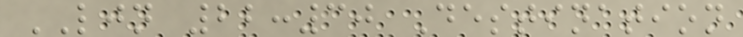LJN 22:30 Destination
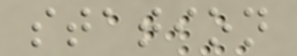station
